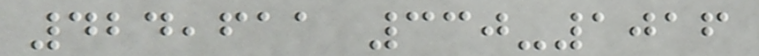424,611 330-1016
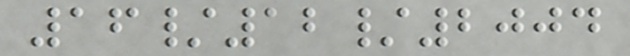16/12/2004
